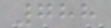788
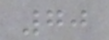70
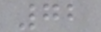72
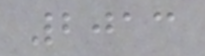2013
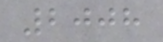2008
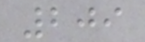209
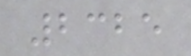2325
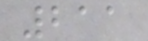211
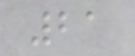21
